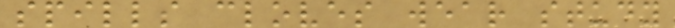spills cloves wear study
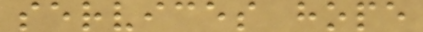services hope
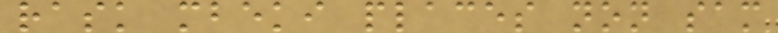rask mbeki places non sam
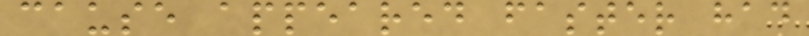cause appeared faster had
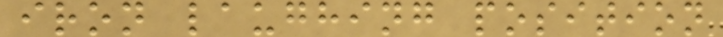iron laughing position
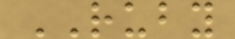RUBY
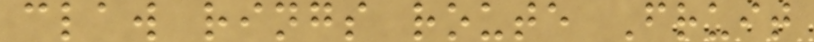claw rings route Fruit
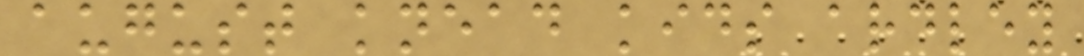august knead kids ardley
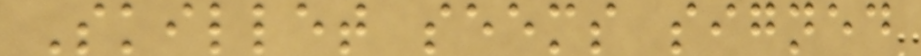Skillet seems signed
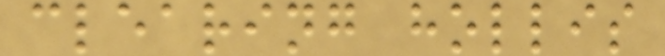clearing hollis
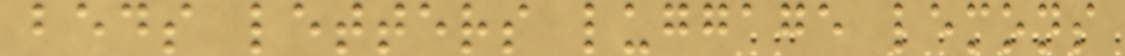beds letters luggage lemons
